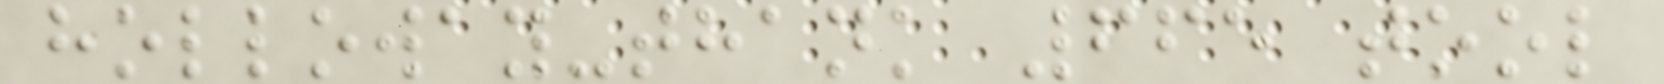holloway-thank 665 tool
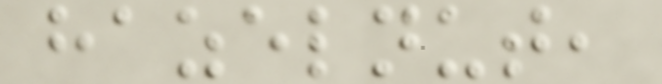hazelnut,
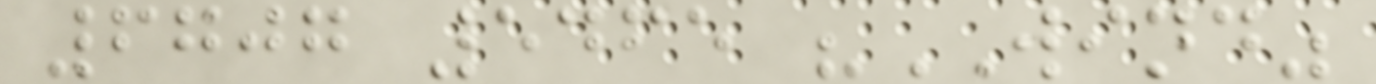6707 5465 "WIND"
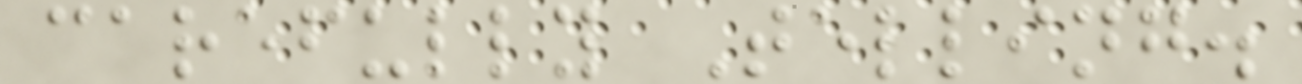carefully Telling.
